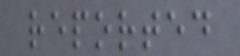reported
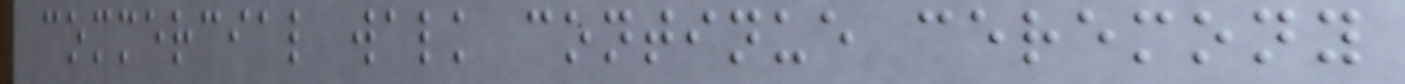commercial walk continue ceremony
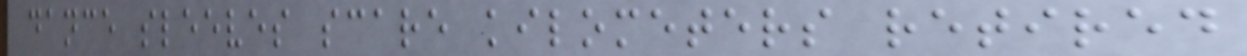dance sleeves scare kilometers retired
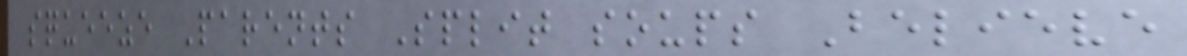squeeze Parents Split soups Believe
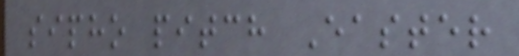sipho pitch Easter
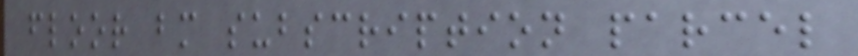floor bm subscription parcel
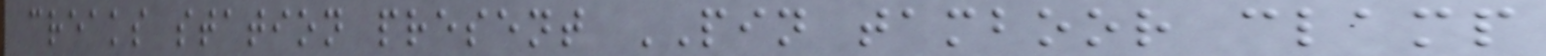creaks station present PIN tamboor clamp
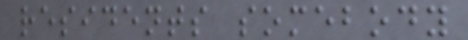residents somebody
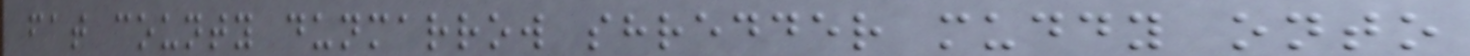fat county dunmarrow shredder muddy onto
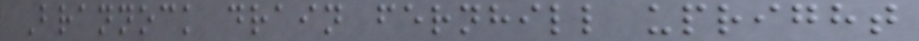Brannock drain fernhill upright
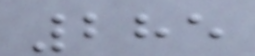285
